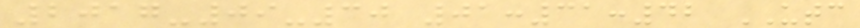2017-09-30 01:31:42 UTC
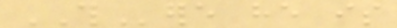THere he is
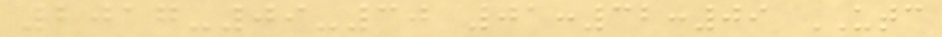2017-09-30 01:32:09 UTC
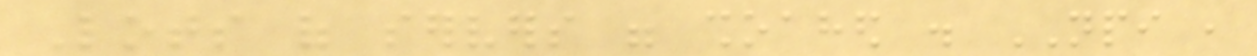Lots of servers were shoahed . NPI ,
